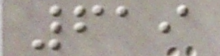619
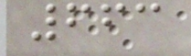663
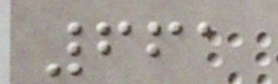661
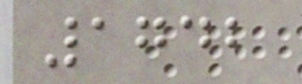1742
